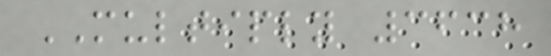MULTIPLY 3638
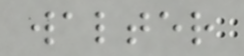walter
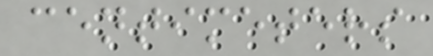centimeters
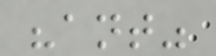"ant"
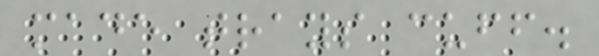made trays cuff.
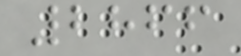2866
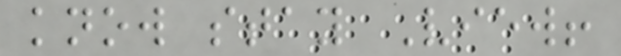know stay View!
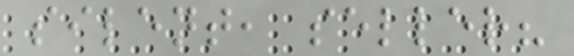silent, seller?
